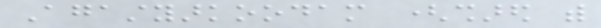Agastyarkoodam (shared with
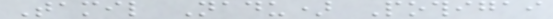Tamil Nadu) Pothigai
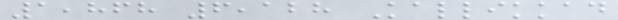1,868 6,128 Kallikkad
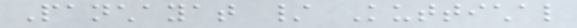Panchayat / Kuttichal
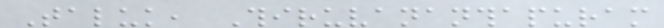Taluk, Thiruvananthapuram
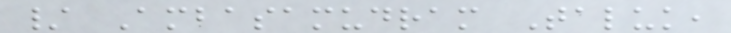/ Ambasamudram Taluk,
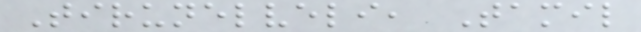Tirunelveli, Tamil
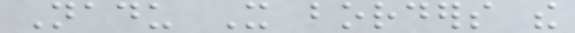Nadu It borders the
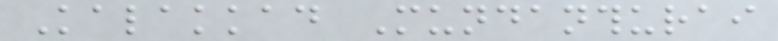Kalakkad Mundanthurai
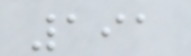191
